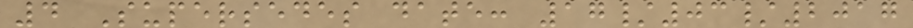4 Supersedes date: 17/03/2017
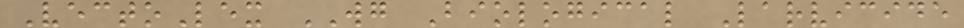VectoLex WG Biological Larvicide
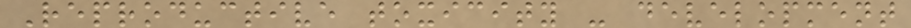Reproductive toxicity - development
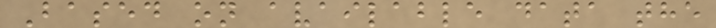Based on available data the
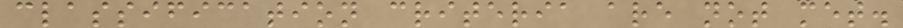classification criteria are not met.
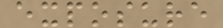exposure
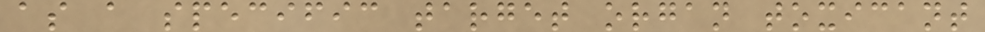as a specific target organ toxicant
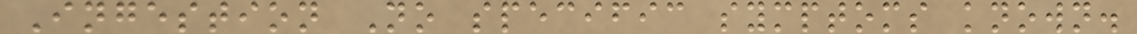Ingestion No specific symptoms known.
